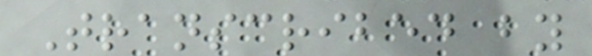Transcribed by
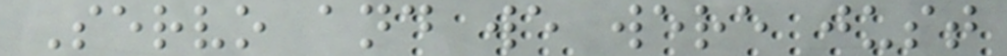Servo and we were just
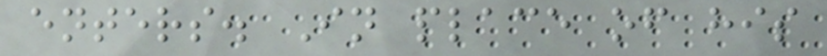enters. In place of his
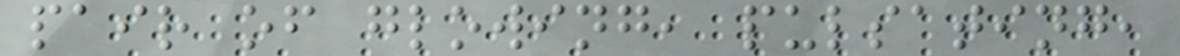pair of glowing, pulsating,
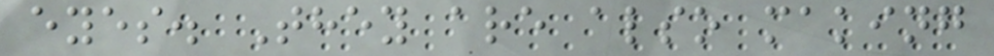eyes. They are also making
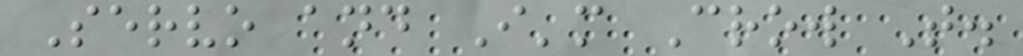Servo and I'm Crow T.
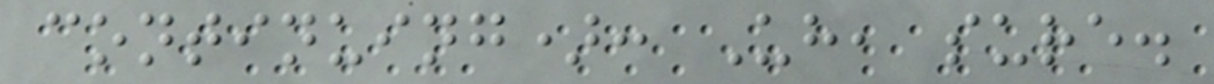continuing): Uh, sure.
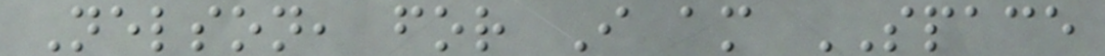Nelson, for I am SPACE
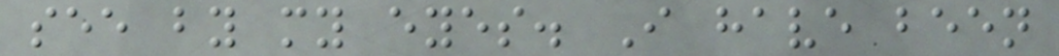see by my eyes. I have been
